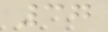37
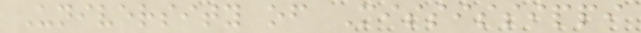University of Mississippi
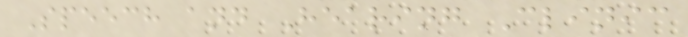Speech and Hearing Clinic
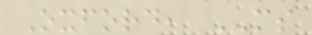Oxford, MS
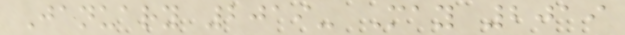January 2019- May 2019
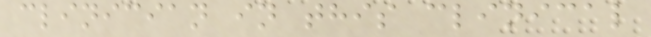clinician in this clinical
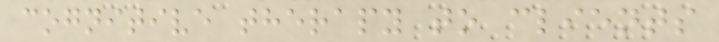cognitive therapy to clients
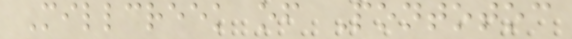Millcreek of Pontotoc
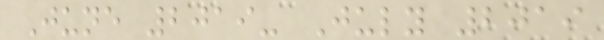June 2019- July 2019
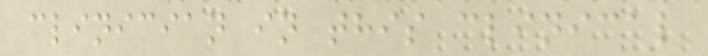clinician in this clinical
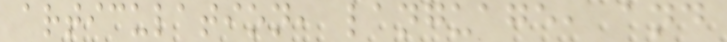articulation, language, and
